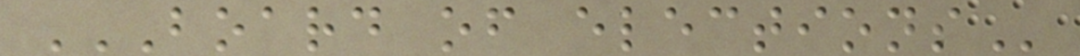BOARD OF ELECTIONS
